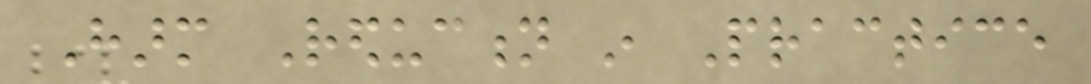Harm Reduction in Practice
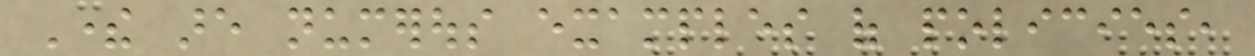There are numerous examples of policies,
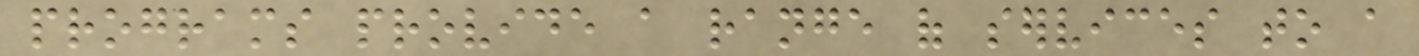programs provide a range of services to a
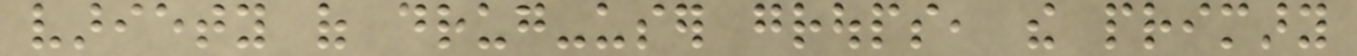variety of drug-user groups, the primary
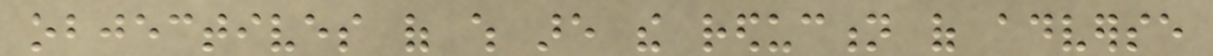objectives of which are the reduction of adverse
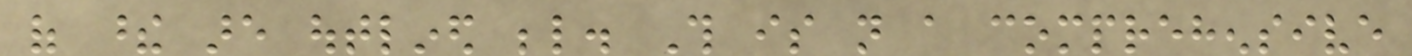of these are outlined below. This is not a comprehensive
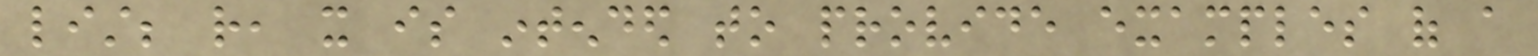list; rather, it is intended to provide examples of a
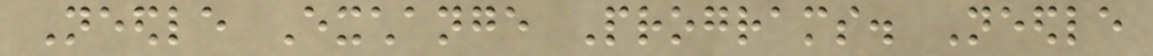Needle Exchange Programs. Needle
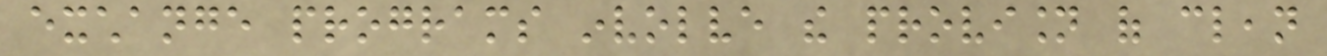exchange programs involve the provision of clean
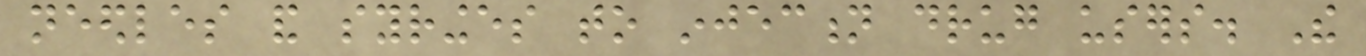needles and syringes to injection drug users. The
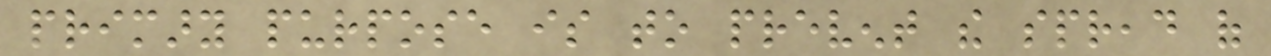primary purpose is to prevent the spread of
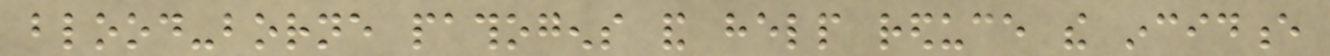blood-borne pathogens and help reduce the incidence
